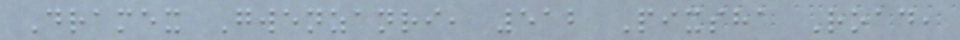Dramex Gwenzanri, 512 Pixsha Road,
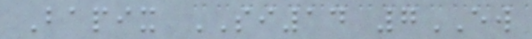Bapix SI14 7EW
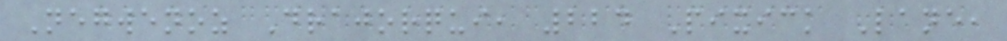Negwenoz Drajorqui, 224 Pixick Lane,
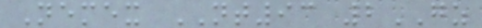Nemex NT93 2GZ
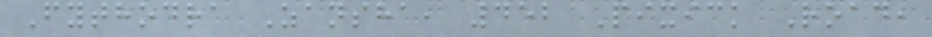Fythodra Zansha, 452 Pixick Road,
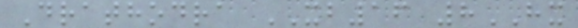Drathodra XB16 8HX
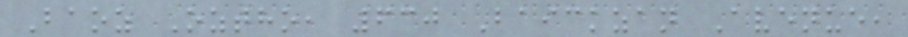Baoz Oztho, 630 Baickzan Avenue,
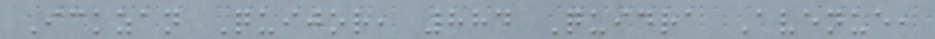Ickzan Quijor, 884 Quidra Avenue,
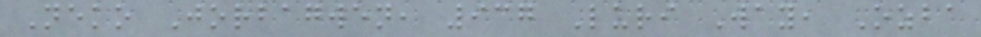Neko Jorbagwen, 937 Luri Way, Ozba
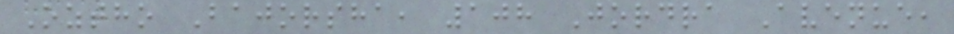Oztho Bajorsha, 108 Jordra Avenue,
